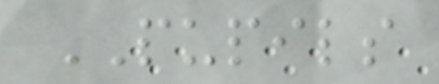PUPILS
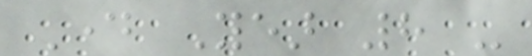Day Year 8 -
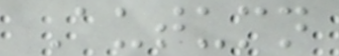Autumn
